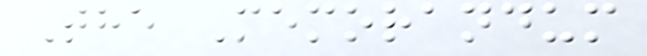The Memorandum
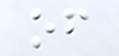of
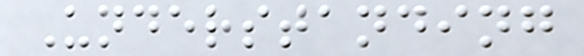Understanding
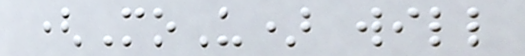(MoU) will
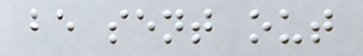be sent out
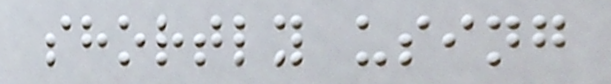shortly using
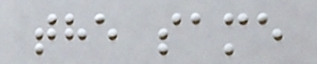the same
